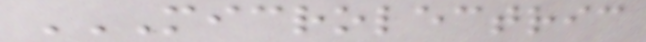MICROLECTRIC
